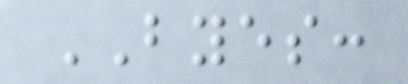BYES:
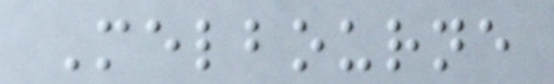Melbourne
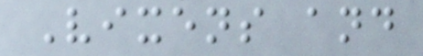Vixens and
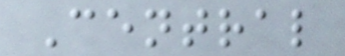Central
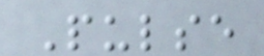Pulse
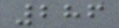286
